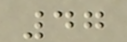47
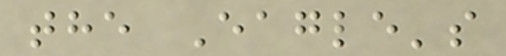the Eagle's
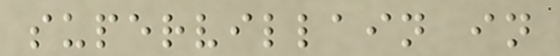supervillain in
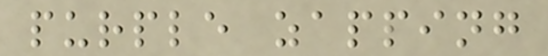purple zapping
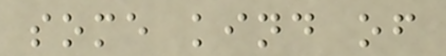some kind of
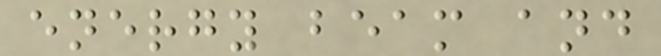energy beam and
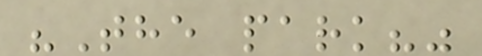"The park?"
